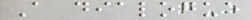A dialogue
